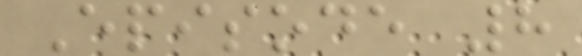Episode 8
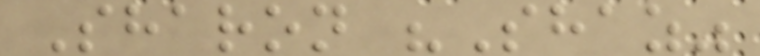Sharon "Shaz"
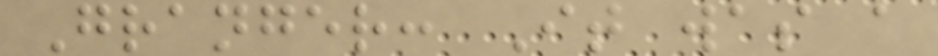Granger: It was a
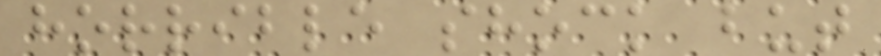horrible shock but
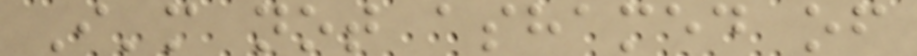I'm not ashamed of
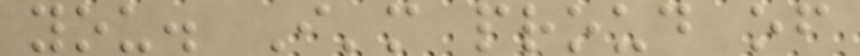you. I'm proud of
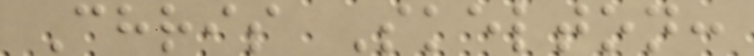Chris Skelton:
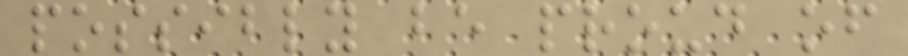possibly be proud of
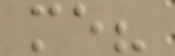me?
